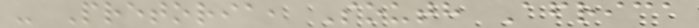- Pretoria, South Africa
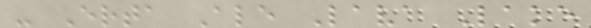- Erta Ale Lava Lake
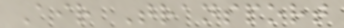Air Transport
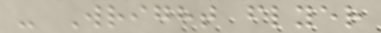- Wright flyer
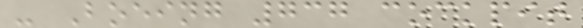- Boeing 737 cockpit
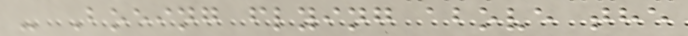- Boeing flying above the
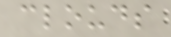clouds
